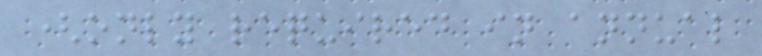(only required in annual
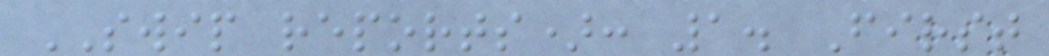SWIP reports): 1. First
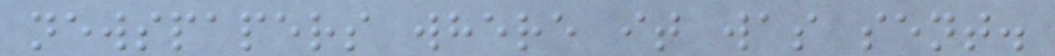newspapers where it was sent.
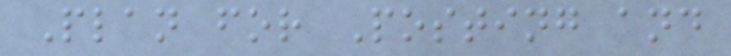Plan for Posting and
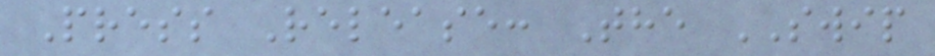Press Release: The SWIP
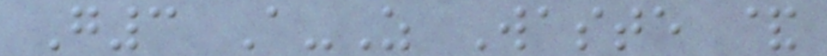G3 A-Z Waste &
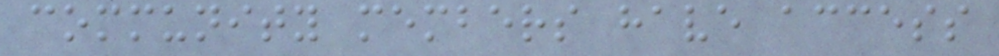community members have access
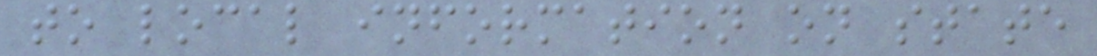to local information on state
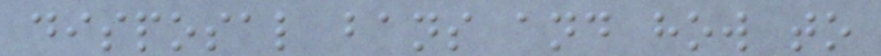disposal bans and how to
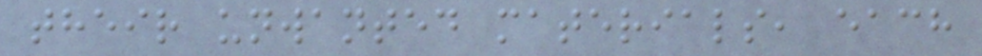their unwanted materials, each
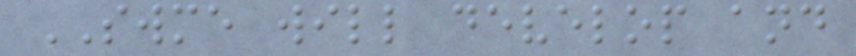SWME will develop and
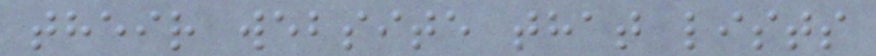their website that lists
